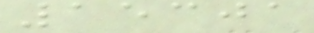15301
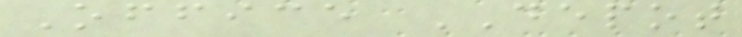Office DEPOT
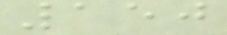150
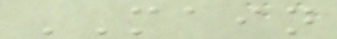MAIN
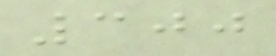300
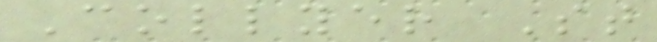Collyer St
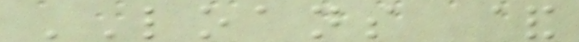LOANS &
